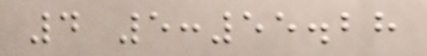4 5:55.28
